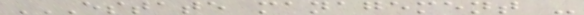ESTATE MANAGEMENT -
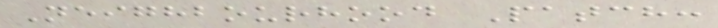Neighbourhood Patch:
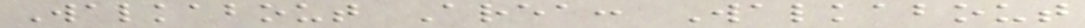Walkabout Area: Walkabout
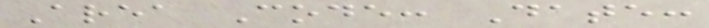Area Code: Date:
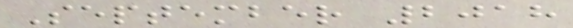September 2018
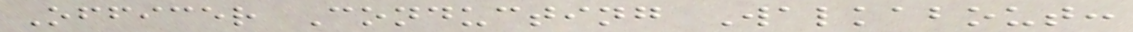Officer Conducting Walkabout:
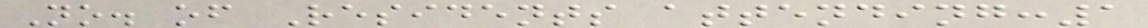No. of Residents attending:1
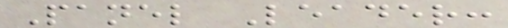Panel Leader:
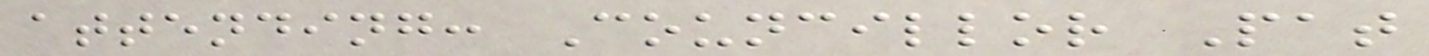attending: Councillor Pat
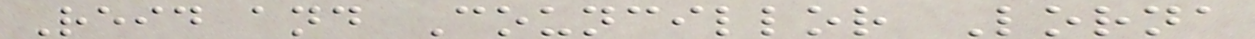Reid and Councillor Lorna
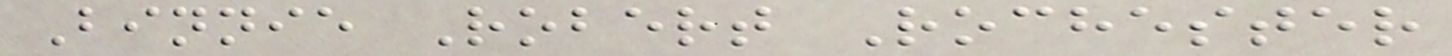Binnie Robert Rochester
